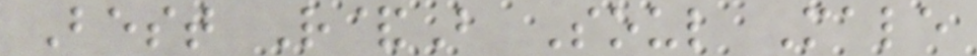Best R&B Soul Male
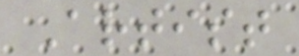Artist
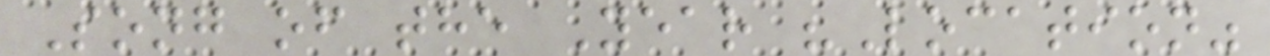Song of the Year "Location"
